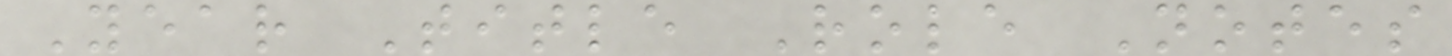Year Title Role Notes
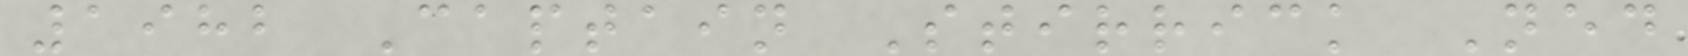1982 Captain Stirrick Ned
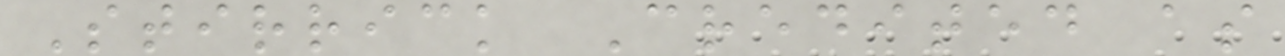Stirrick Credited as
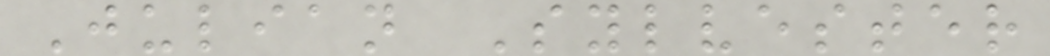Julian Sylvester
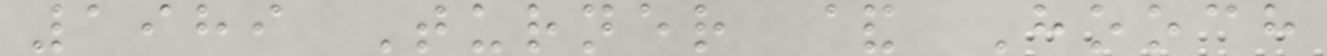1989 Turner & Hooch
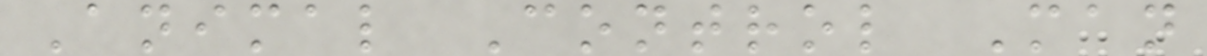Animal Control Man
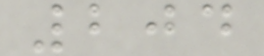204
